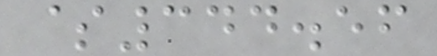$344.56
